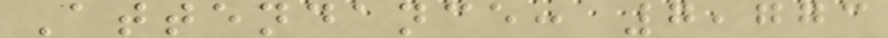Attendance: 7,773
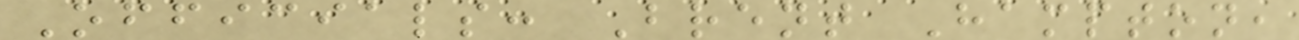Officials: Brent Hampton,
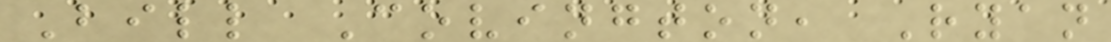Bill Covington, Ryan
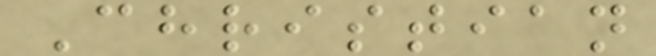Christian
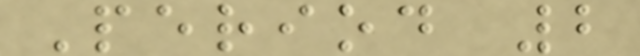Period 2
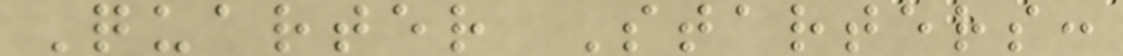Quarter Starters:
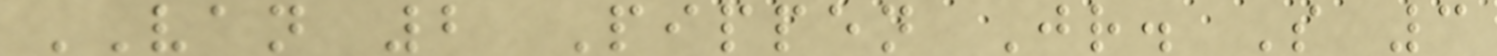VAN 2 Pippen Jr. S 3
